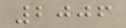2006
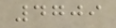4709
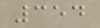354
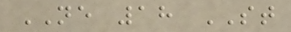NE 18 ST
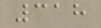318
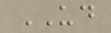UD
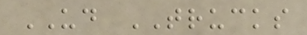UD TRUCKS
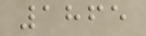1865
